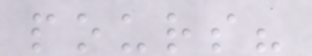pours?
